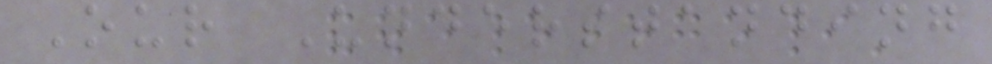Our Understanding
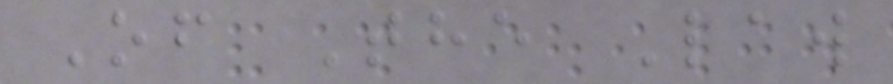Of The Law
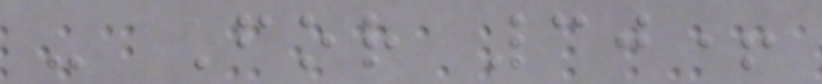- For 30+
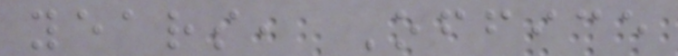years, Office
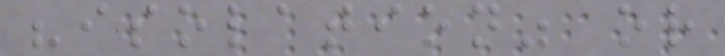"isolation" or
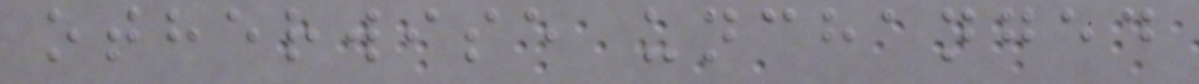otherwise unchanged
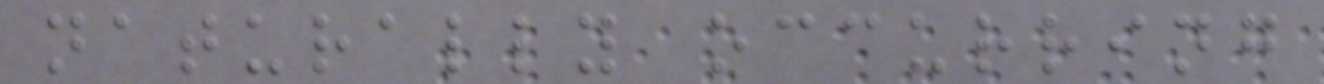naturally occurring
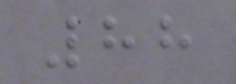88
